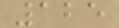125
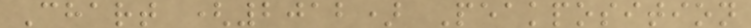Chart (2012) Peakposition
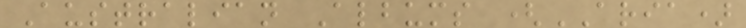Australian Albums (ARIA)
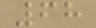68
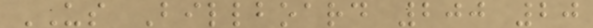US Billboard 200 20
